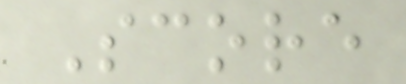Score
